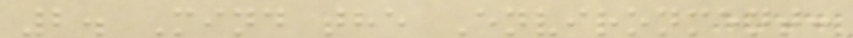2. Mind the Environment:
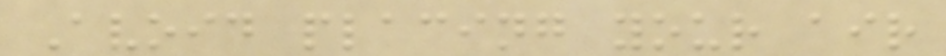Avoid placing your air
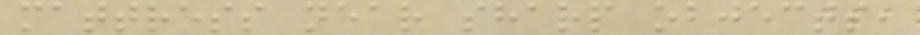mattress near sharp objects,
